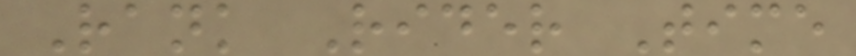Rank Rider Time
